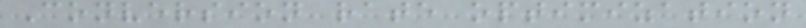Conversion rate optimization
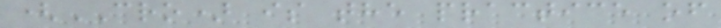(CRO) is the practice of
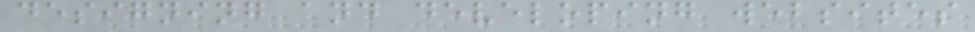designing and developing websites
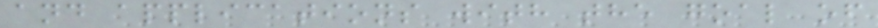and applications with the goal of
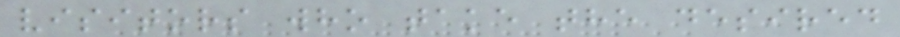visitors who take the desired
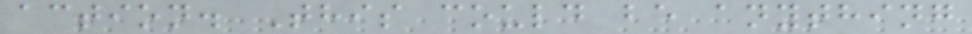action. This could be anything
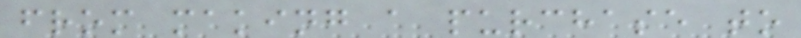from making a purchase to
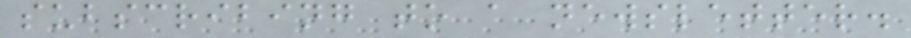subscribing to a newsletter.
